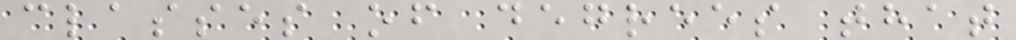classes of degrees that
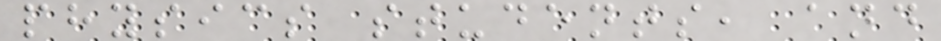physics students, and
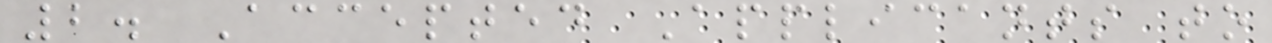2. Accepted Applicants to
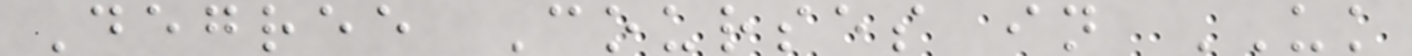Degree Courses in UK
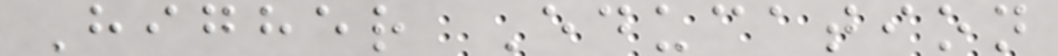Higher Education
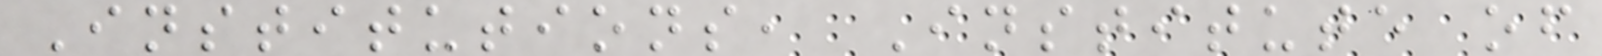Institutions, Institute of
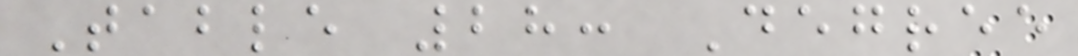Table 28: Degree
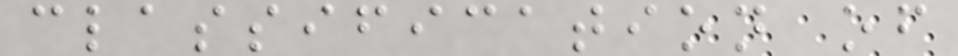classification of
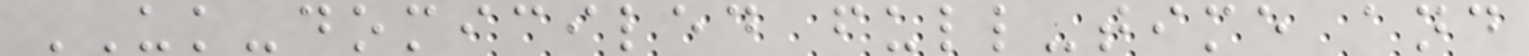UK-domiciled full-time and
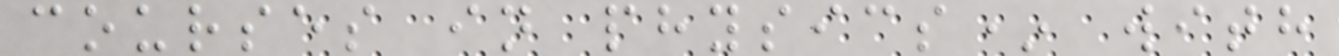courses in physics* with
